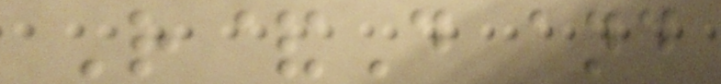R&D and
